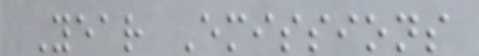Year Emissions
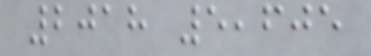2018 5,605
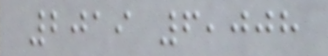2019 6,008
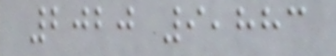2020 9,883
